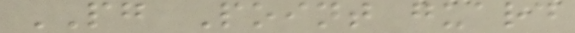PG Point guard
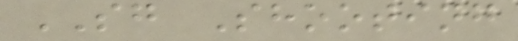SG Shooting
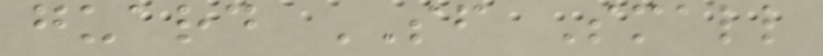guard SF Small
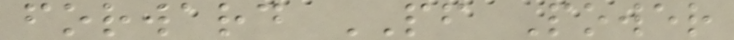forward PF Power
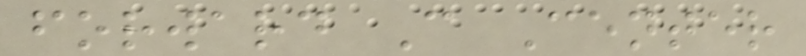forward C Center
